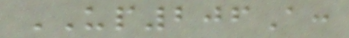UP206A:
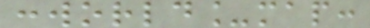:world_map:
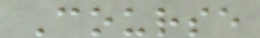Course
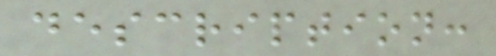description:
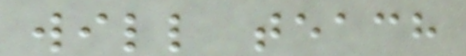will teach
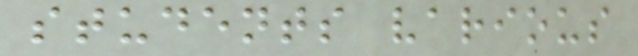students various
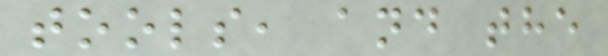tools, and the
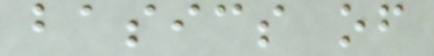basics of
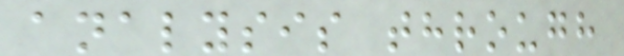analysis through
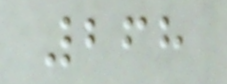268
